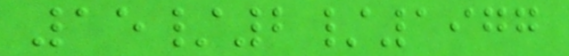15/2/1977
